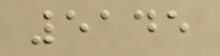5145
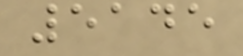5145
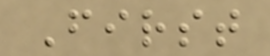First
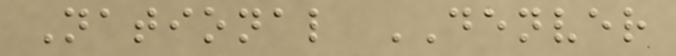National DENVER
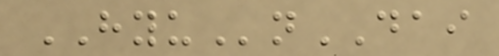HYUnDAI
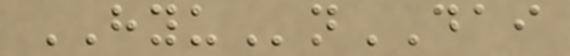HYUnDAI
